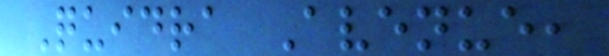Quidra Avenue,
